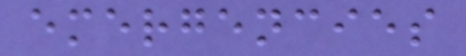emergencies
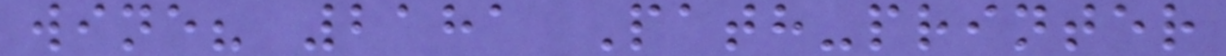wine? 2181 Path-printer
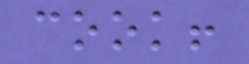cook!
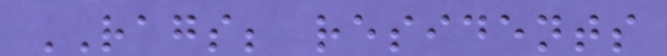RAGS; residents
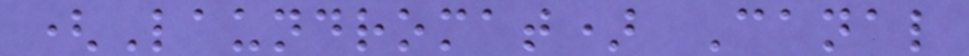(Laundromat) Canal
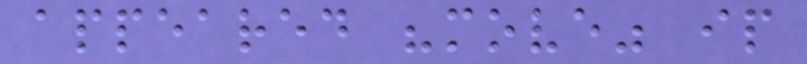appeared "move" ip
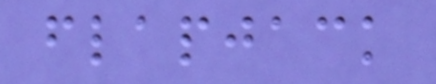flapjack
